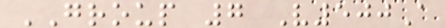GROUP 7 V500A
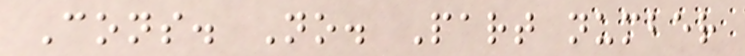Cons. No. Part number
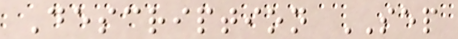Description SEP
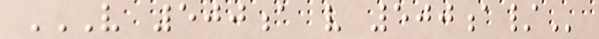V 500A V 500A/
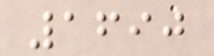1690
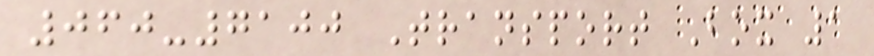060-7100 Transport Box 1
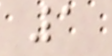1
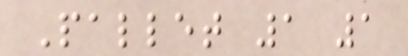Pallet 1 1
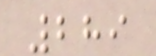289
